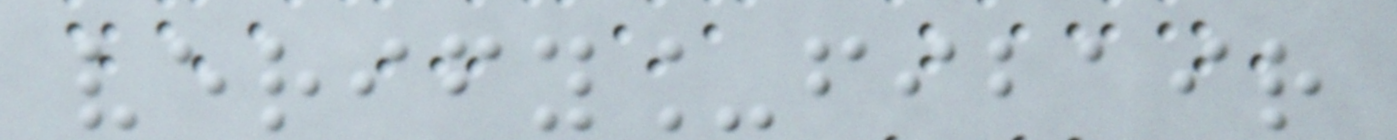verify_fibair
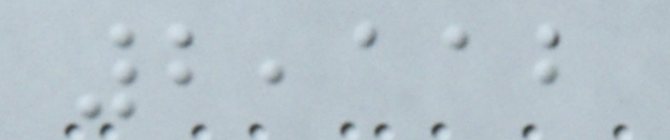2,112
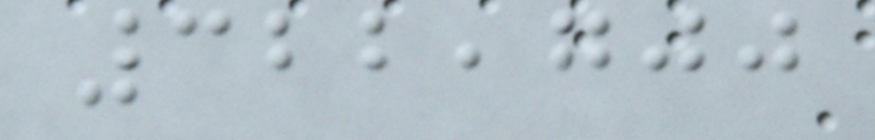322,700
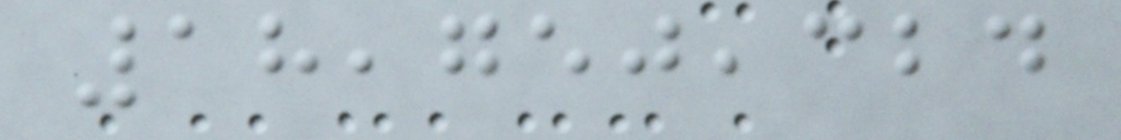18,750,324
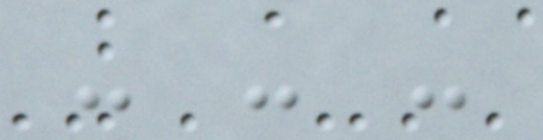- - -
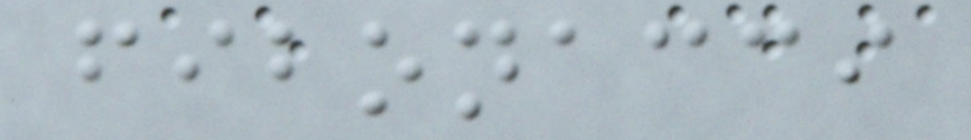fibonacci
